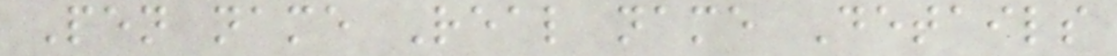Pen name Real name Details
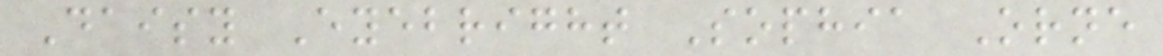Daisy Eyebright Sophia Orne
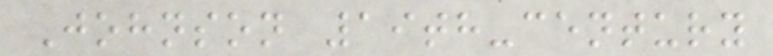Johnson 19th-century
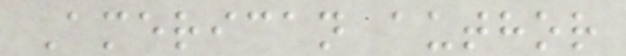American author
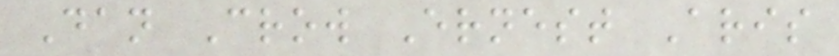Dan Crow Ernest Aris
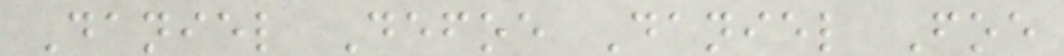Daniel Defoe Daniel Foe
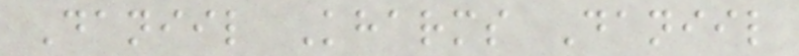Daniil Kharms Daniil
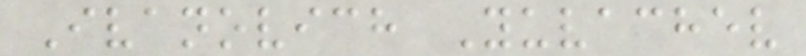Ivanovich Yuvachev
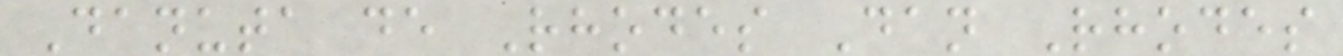Danuta de Rhodes Dan Rhodes
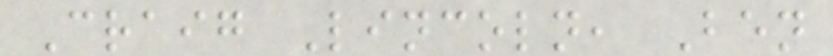Craig Lincoln, Ben
